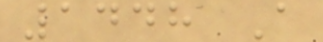1448 A
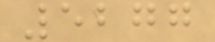5277
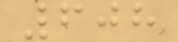608
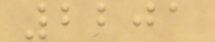2201
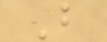B
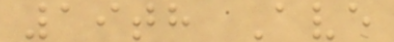19th Ave
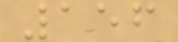156
